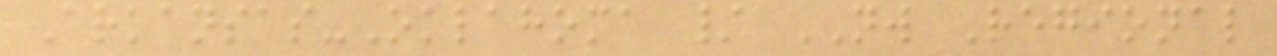Arkansas-Oklahoma / NW Regional
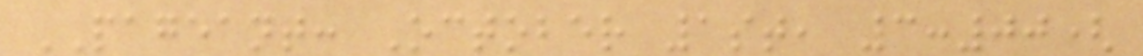PAGEANT: October 1st, 3:00(
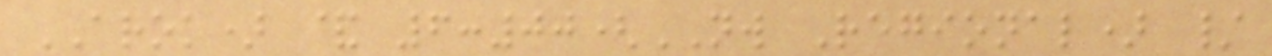AROK) & 6:00(NW Regional) /
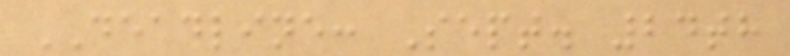DEADLINE: Sept. 24th
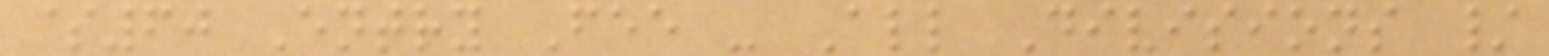$60 Entry Fee - All Divisions /
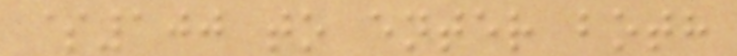$100 to enter both
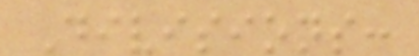Divisions:
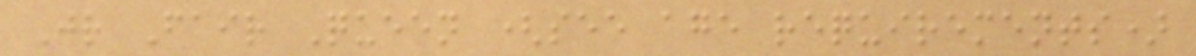Jr Fair Queen (see age requirements)
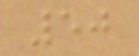50
